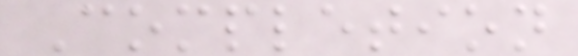Completion
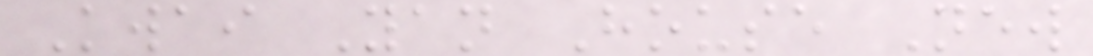Kwai Yan House New
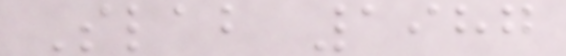Slab 1987
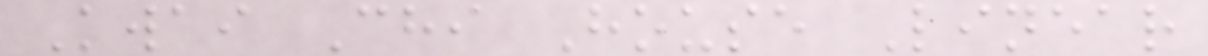Kwai Chi House Linear
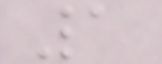1
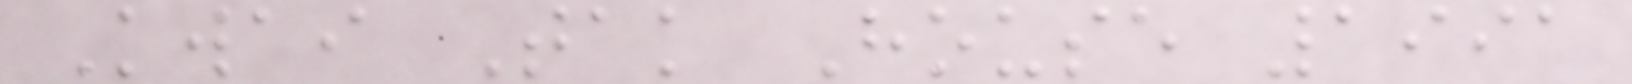Kwai Tak House 1991
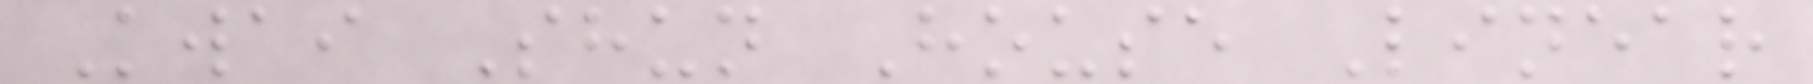Kwai Shun House Linear
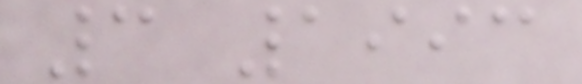3 1993
